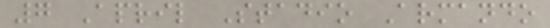7 April Stadio Armando
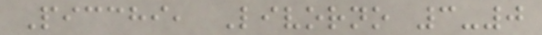Picchi, Livorno 3-0
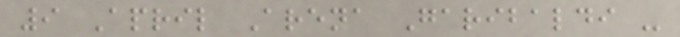9 April Arena Garibaldi -
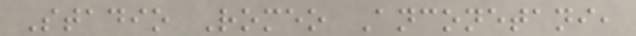Stadio Romeo Anconetani,
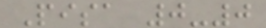Pisa 0-0
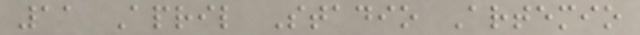11 April Stadio Artemio
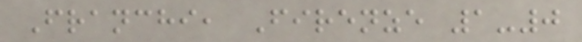Franchi, Firenze 1-0
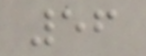56
